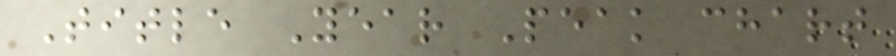Title Year Peak chart
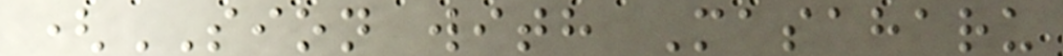(SION with Masaharu
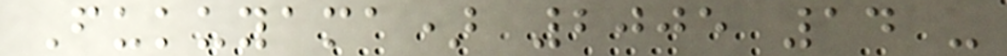Fukuyama) 2005 14 -
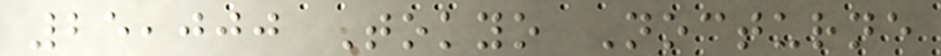25,000 Tokyo Nocturne
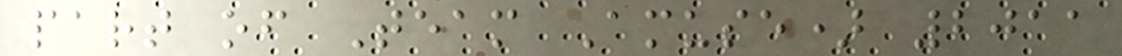part of Team Amuse) 2011
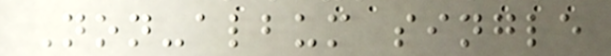Non-album single
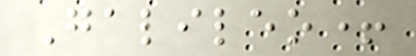Galileo+
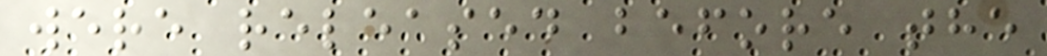were released before the
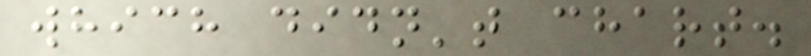which didn't chart.
